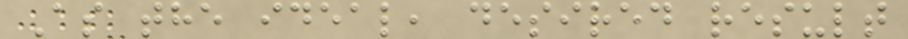As the ideal, desired result
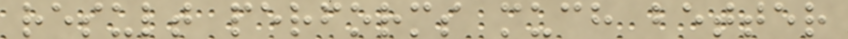result performs much better
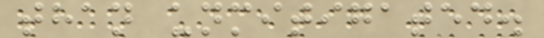than unmitigated.
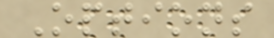Options
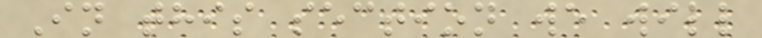In this section we will
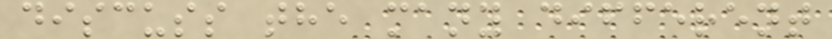discuss the many different
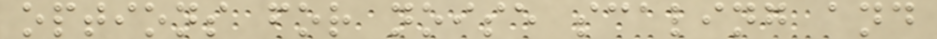options for noise scaling and
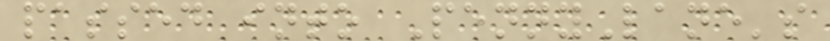passed into PennyLane's
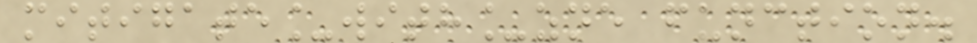mitigate_with_zne function.
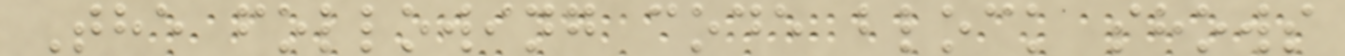The following code block shows
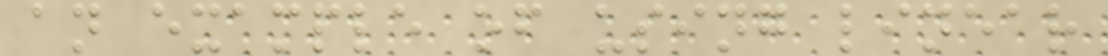an example of using linear
